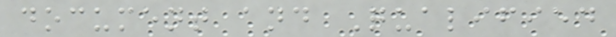document and Qualified
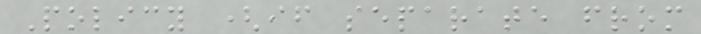Policy (if separate from
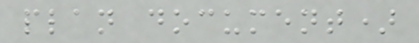plan document)
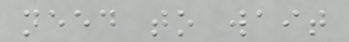need to wait
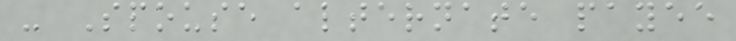- Spouse alternate payee
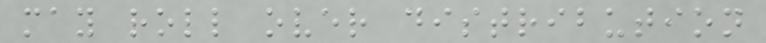may roll over distribution
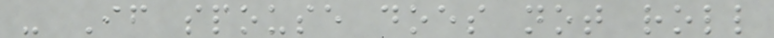- If spouse does not roll
